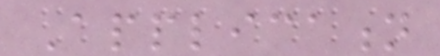Application
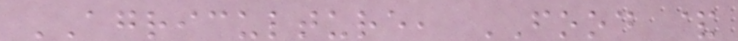AGRICULTURE, FOOD &
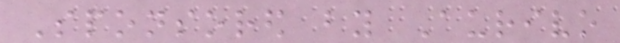Sponsored by Aurivo
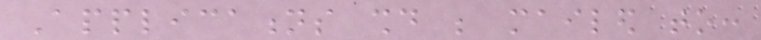Applications should be mailed to:
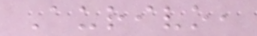Aurivo,
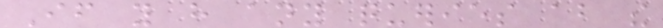If you have any queries about the
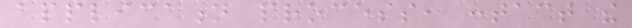application process, contact the
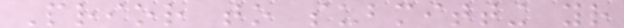Prior to submitting your
